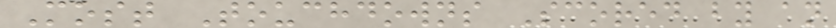Most Touchdowns Scored by an
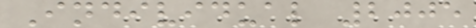Individual 2005
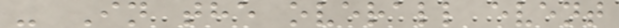- In the overall event
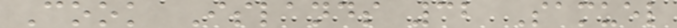Cook Islands 32 Samuel
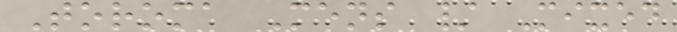Toroma Mens / Mixed
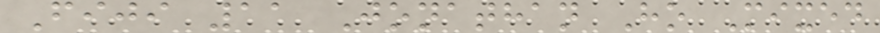Fiji 11 Jonathan Ho Mixed
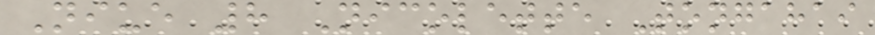Niue 8 Nicolette Tongahai
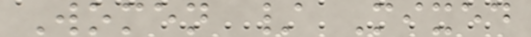Women / Mixed
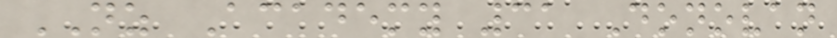NZ Academy 31 Donovan
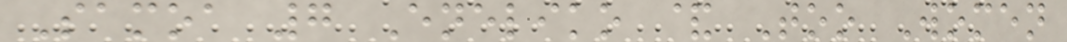Samoa 7 Eneliko & Too Women
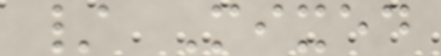/ Mixed
